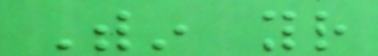Within your
